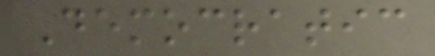Democratic
